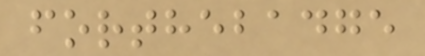forthebadge
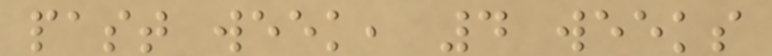past week, 4 weeks
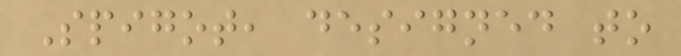Spigot, designed to
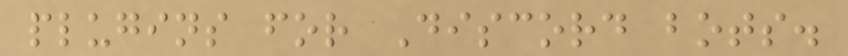plugins for Discord bots.
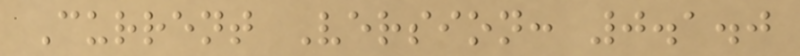Current Version: 0.1.0
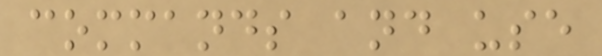commands and use
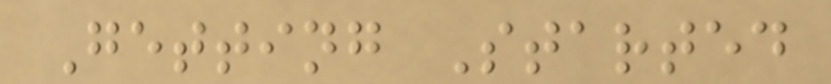Getting Started
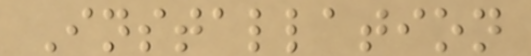Installation
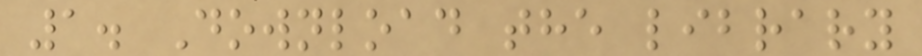1. Download the library
